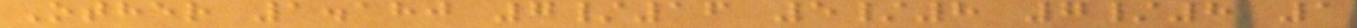Other 1.180 7/16 5/8 7/8 1
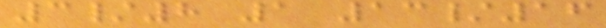3/8 1 13/16
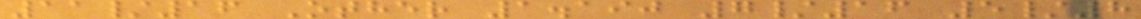11/16 Other 1.190 7/16 5/8
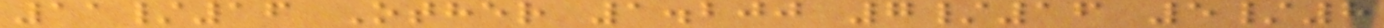11/16 Other 1.200 7/16 5/8
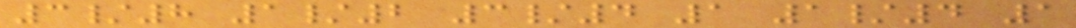3/8 1/2 3/4 1 1/4 1
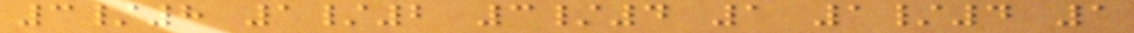3/8 1/2 3/4 1 1/4 1
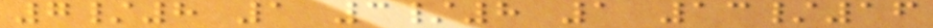7/8 1 3/8 1 13/16
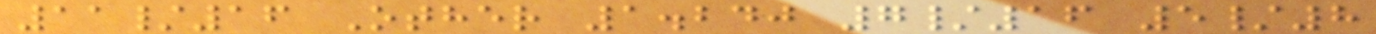11/16 Other 1.240 7/16 5/8
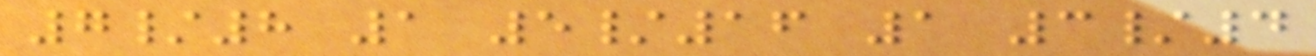7/8 1 5/16 1 3/4
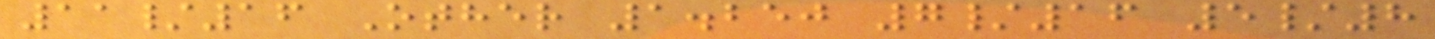11/16 Other 1.250 7/16 5/8
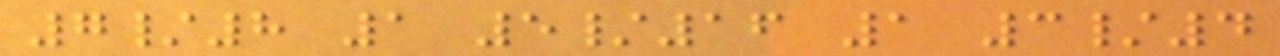7/8 1 5/16 1 3/4
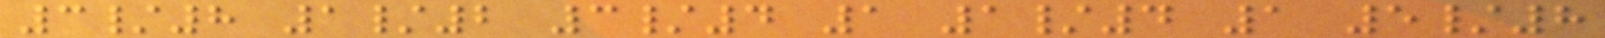3/8 1/2 3/4 1 1/4 1 5/8
